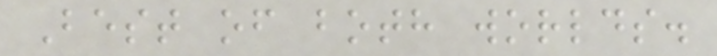Best of both worlds.
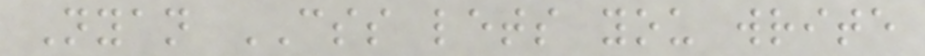Nyan CSS lets you write
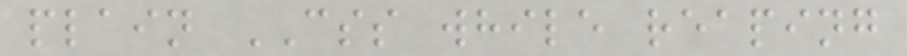plain CSS while reaping
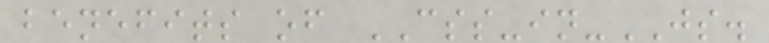benefits of CSS-in-JS.
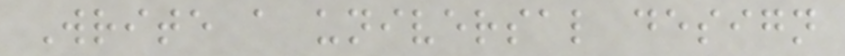Write a universal design
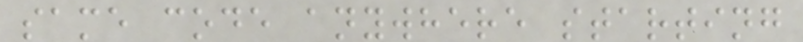same code anywhere starting
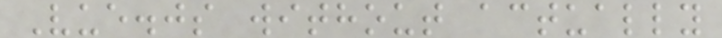Vue.js without actually
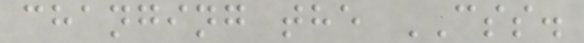changing the CSS.
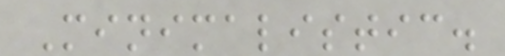Minimalistic.
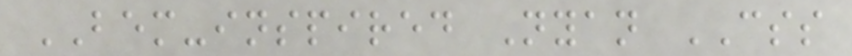BEM-inspired Nyan CSS
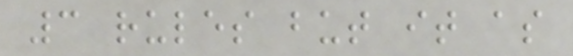3 rules but it as
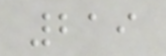219
